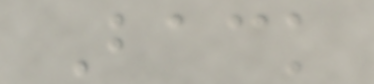Back
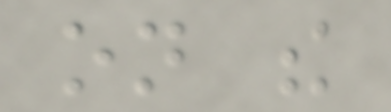on the
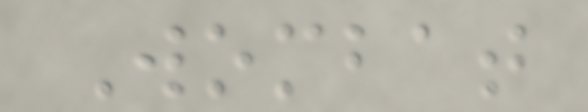Wombat
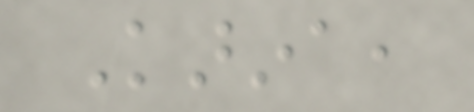Karina,
